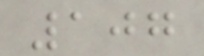107
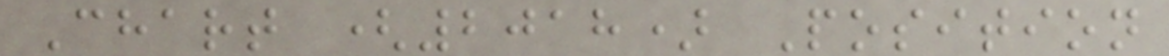Chart (2018) Position
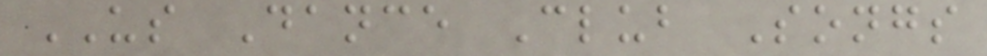US Dance Club Songs
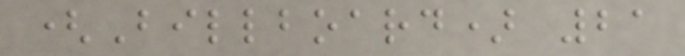(Billboard) 21
